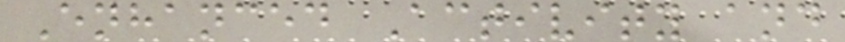Enhanced Activity and
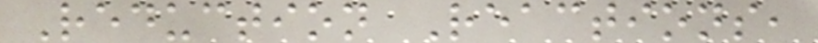Reduction Reactions,
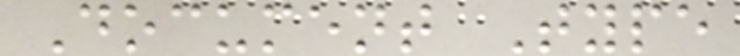Document Type
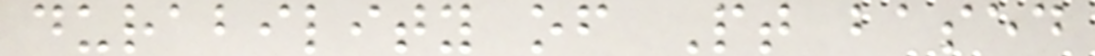durability of Pt based
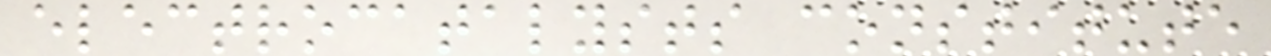electrocatalysts constitute
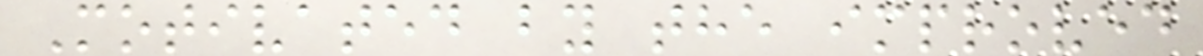Motivated by the improved
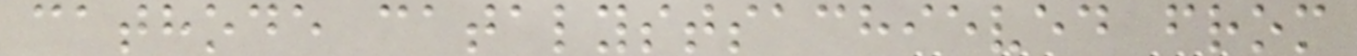cathode catalystsachieved from
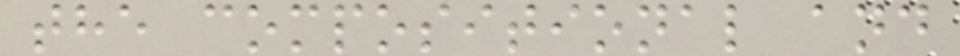the compositional and
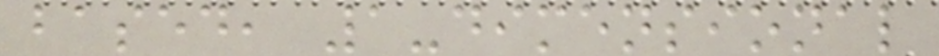based, 1-dimensional
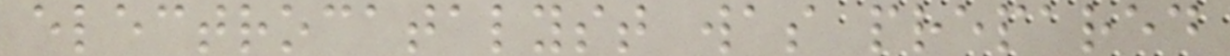electrocatalyst was prepared
